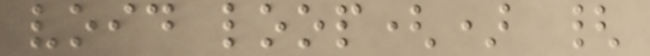void loop() {
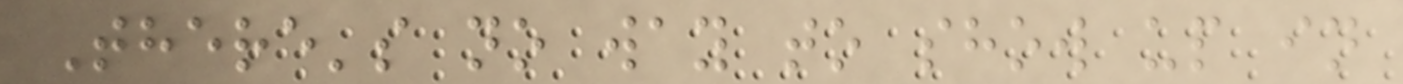There's no way to show up in
